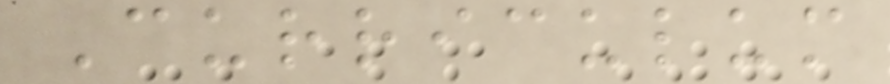Curriculum
